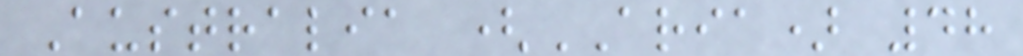Australia (ARIA) 48
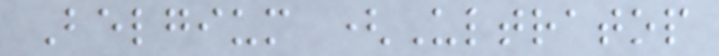Belgium (Ultratop
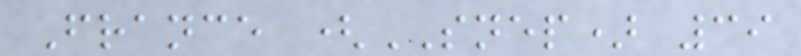France (SNEP) 39
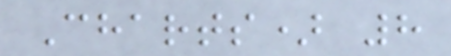Charts) 8
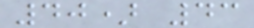40) 43
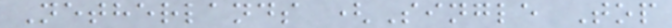Netherlands (Single Top
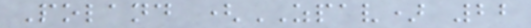Poland (ZPAV) 22
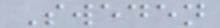Sweden
